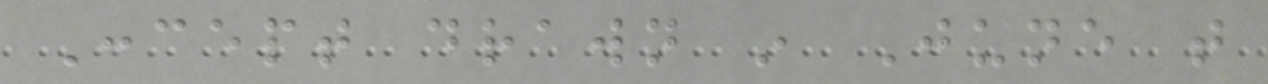Concept drawn in June that
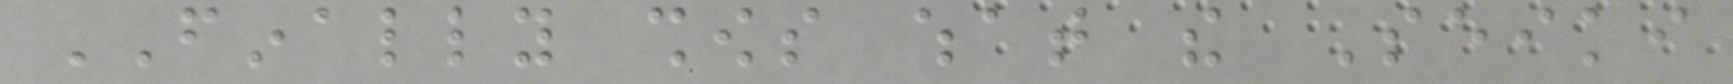FINALLY shows what the Seiki
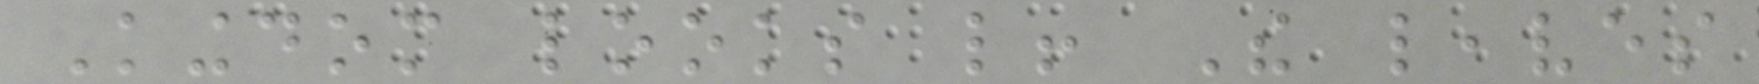Kingdom looks like! The leaves
